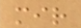mir
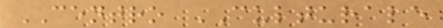CENTRO CULTURALE
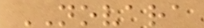NOVARA
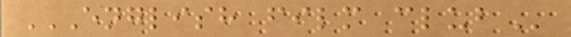ENGLISH FILM CLUB
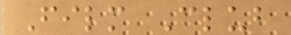Film Club
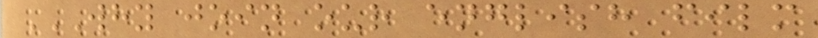WHY JOIN OUR ENGLISH FILM
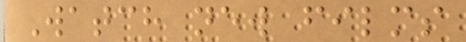Watch new films
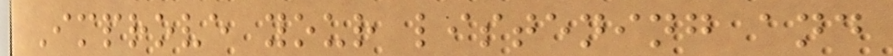Improve your listening and
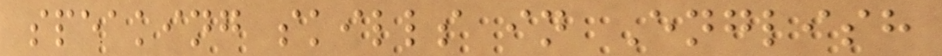speaking skills in English
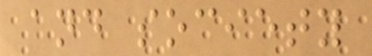and society
